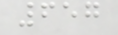657
